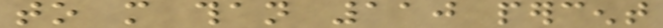to more than 110 percent
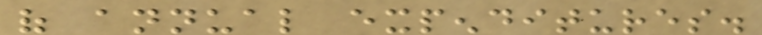of annual expenditures.
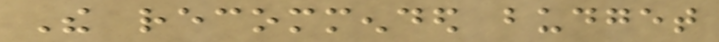The recommended budget
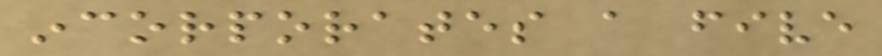incorporates a five
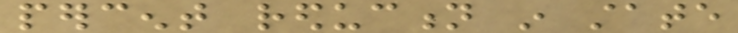percent reduction in state
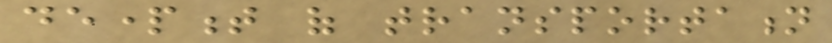department of transportation
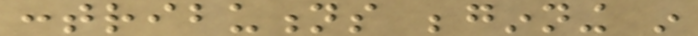contributions beginning in
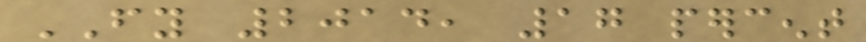FY 2014, 17 percent
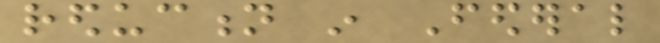reduction in Federal
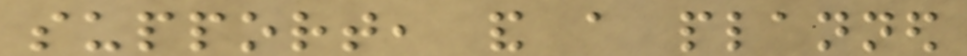support, and a planned
